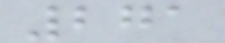271
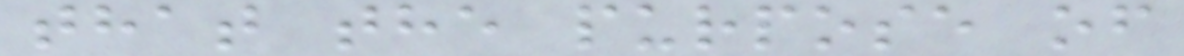that the purpose of
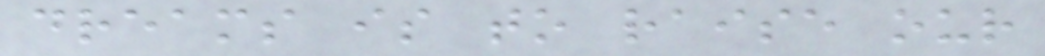dreams is to raise our
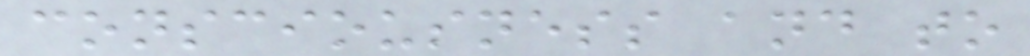consciousness and to
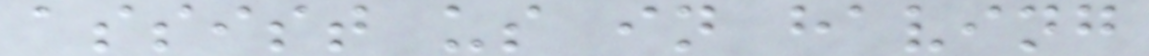assist us in having
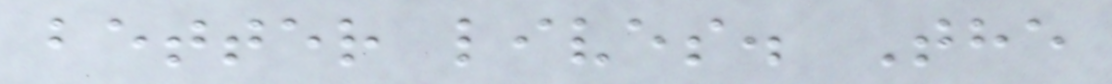better lives. The
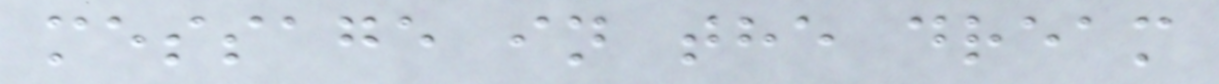message in the dream
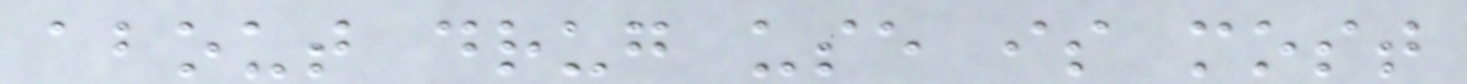about drug use is most
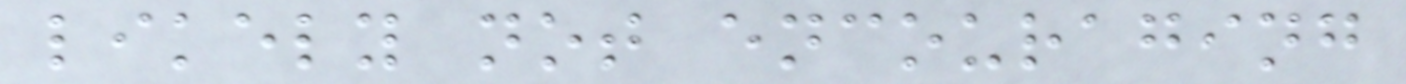likely not encouraging
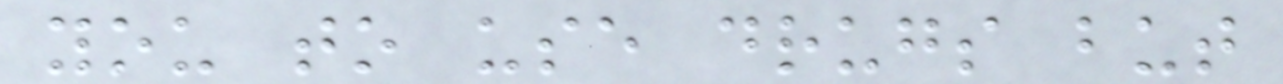you to use drugs but
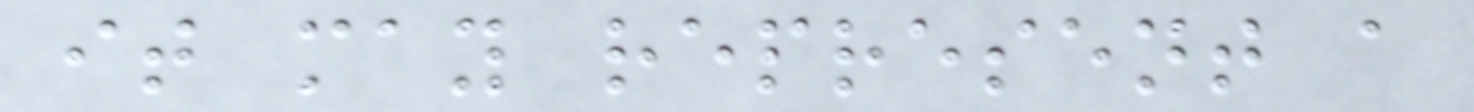it may represent a
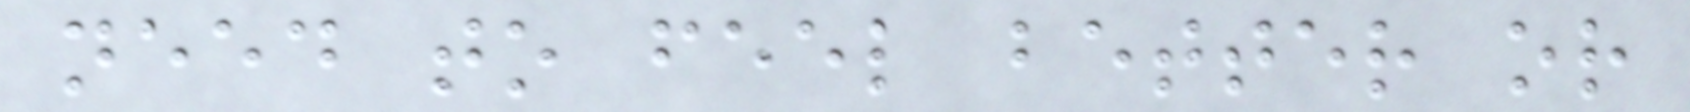need to feel better or
